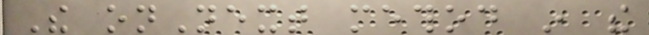The onNext method in the
